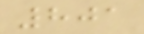801
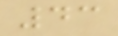43
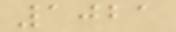1021
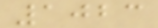1023
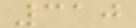310
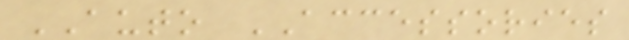AUTO ACCESSORIES
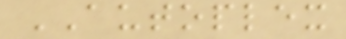AUTOPLEX
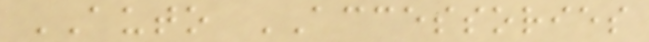AUTO ACCESSORIES
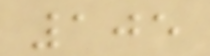105
